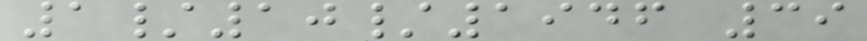1/10/1946 39
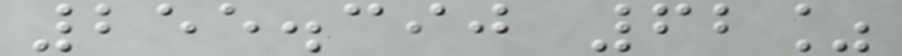255.390 62%
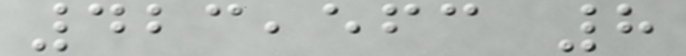423,563 8
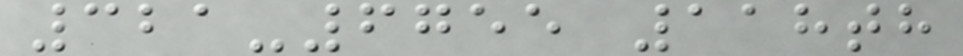321-6755 118th
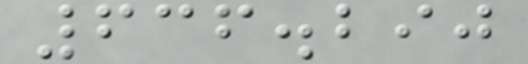636.290
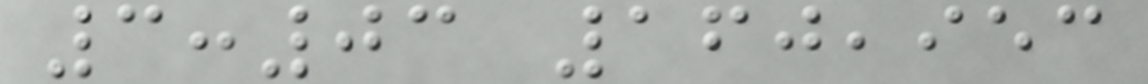3:03 160,953
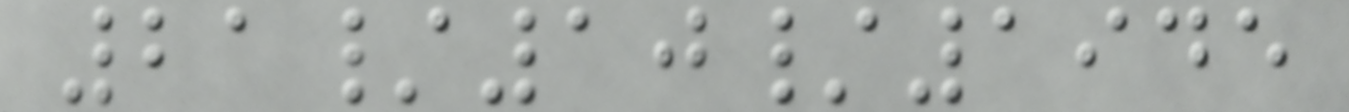21/10/1945
